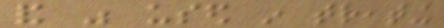and was used in treating
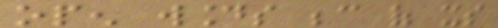open wounds because of its
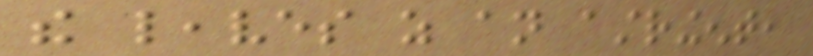the leaves as an astringent,
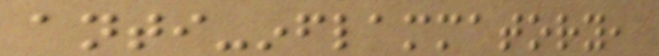anti-inflammatory,
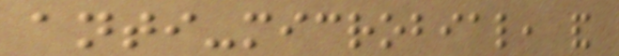anti-microbial, and
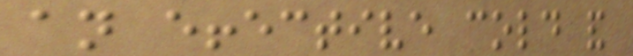an effective cold and
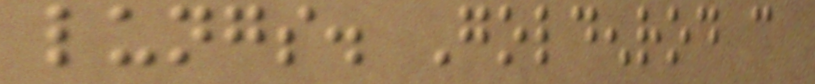lungs. Goldenrod can
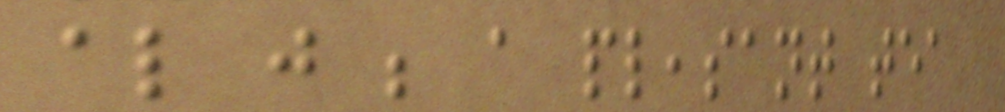also just be a pleasant tea
